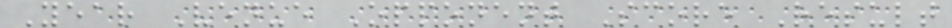Year Venue Opponent Score Result
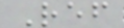Ref
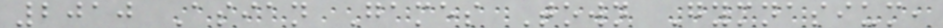2010 Asian Games Town Gymnasium,
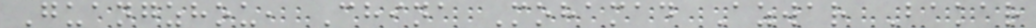Guangzhou, China Mohamad Azwar Bakar
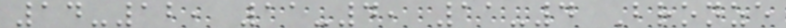14-12, 11-4, 11-4 Bronze
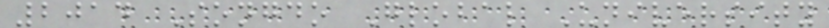2014 Songdo Global University
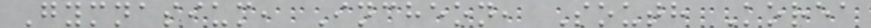Gymnasium, Incheon, South Korea
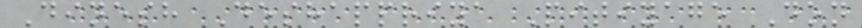Dinesh Deshappriya Pitiyage Don
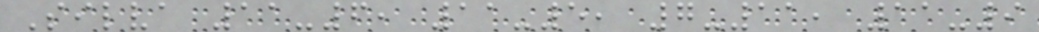Silva 11-6, 11-5, 7-11, 11-9
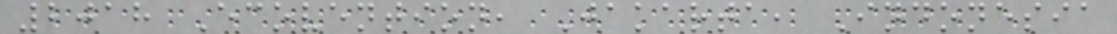2018 Ecovention, Jakarta, Indonesia
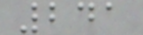241
